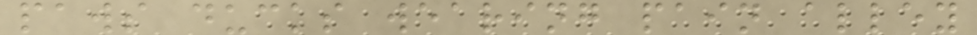paws ducks wearing pain alley
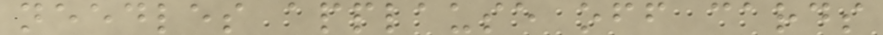needles applause off cards
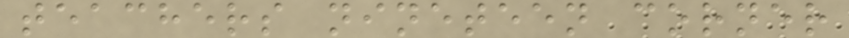teachers nineteen corner
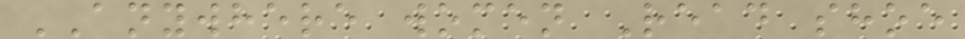ANYWHERE women Read shoe
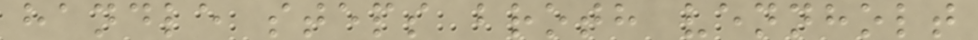handle steps broth vennholt
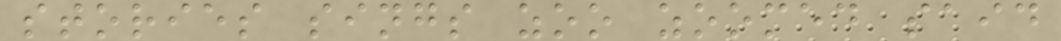stories sings zoo zoomed said
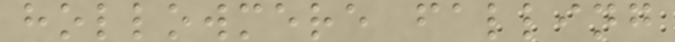hollowmere falling
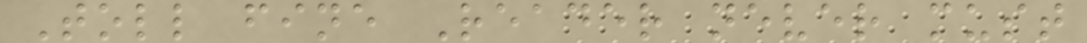Toll fine Reader never must
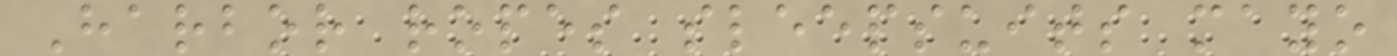Harbor ropes sleepsuits mayo
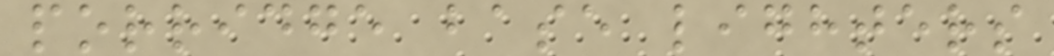porridge base lighters
